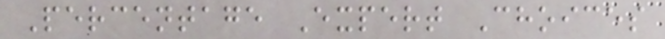Percentage Expert Choices
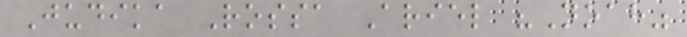Judika Rossa Ariel "Noah"
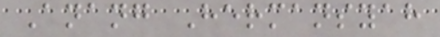Anang Hermansyah
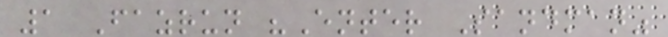1 Fazrun "Enter Sandman"
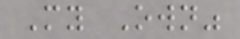My Own"
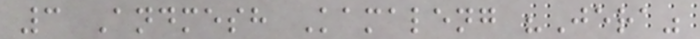3 Andmesh Kamaleng "Jera"
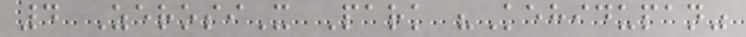4 ZerosiX Park "Kehidupan"
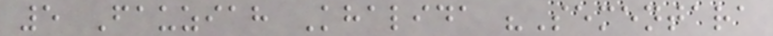5 Fauziah Khalida "Sementara
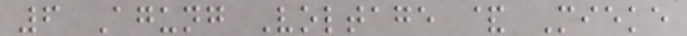6 Agung Voltage & Mieke
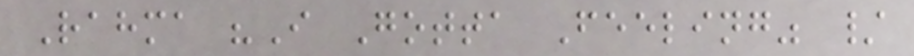Rahma "I Gotta Feeling" /
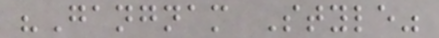"Gangnam Style"
